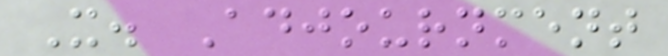X. Adjournment
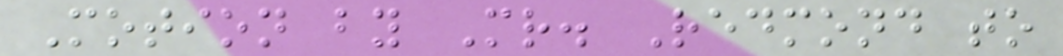Motion by Mr. Redmond to
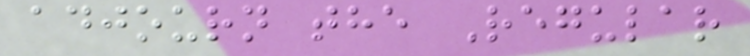adjourn the Regular
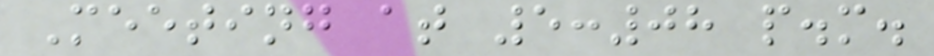Meeting at 5:08 p.m.
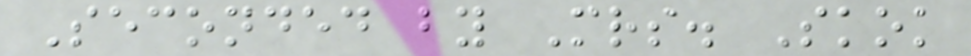Seconded by Mrs. Skok
